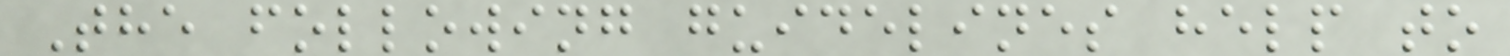The following guidelines help to
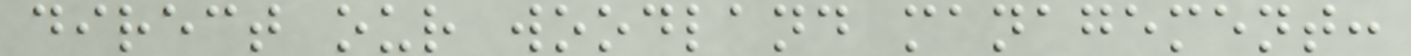direct our woodland management:
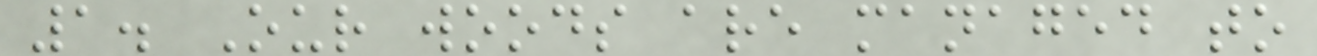1. Our woods are managed to
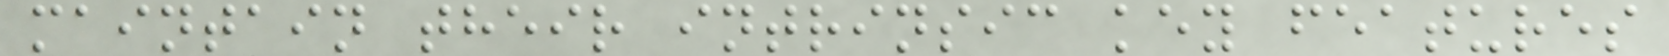maintain their intrinsic key features
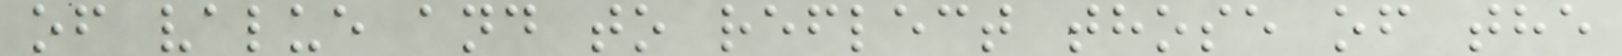of value and to reflect those of the
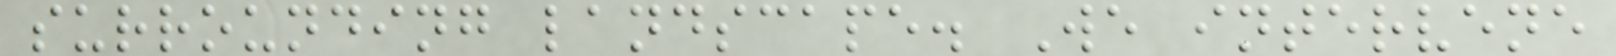surrounding landscape. We intervene
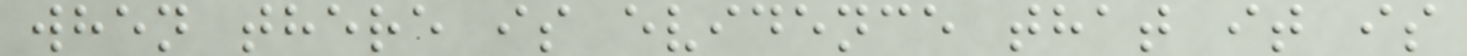when there is evidence that it is
